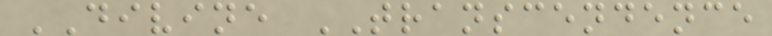DIVINE TRANSCENDENCE
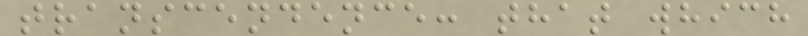transcendence: that which
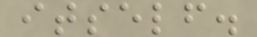itself.
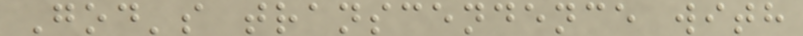God's transcendence with
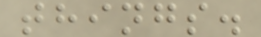things.
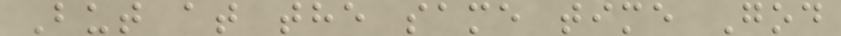But at the same time God
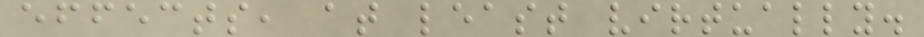effects, at least virtually.
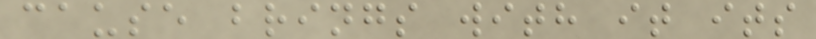cause brings with it its
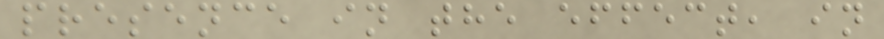presence in the effect, in
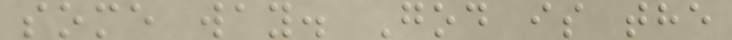some way. God is the
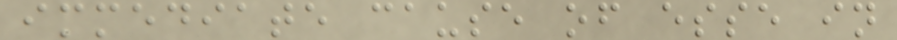immediate cause of esse in
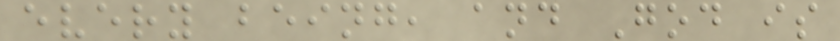every being, and God is
